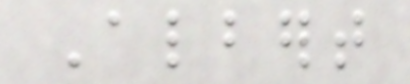Albert
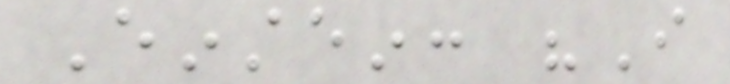Einstein: "I
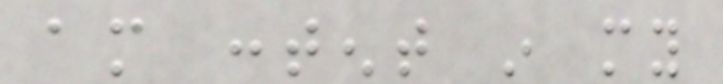am content in my
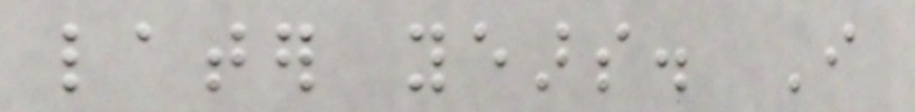later years. I
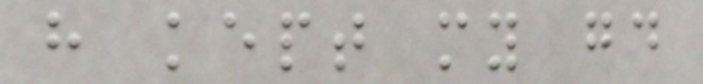have kept my good
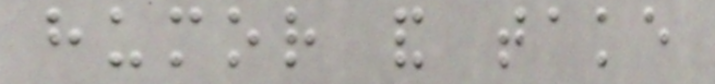humor and take
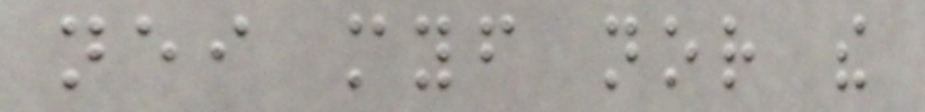neither myself nor the
